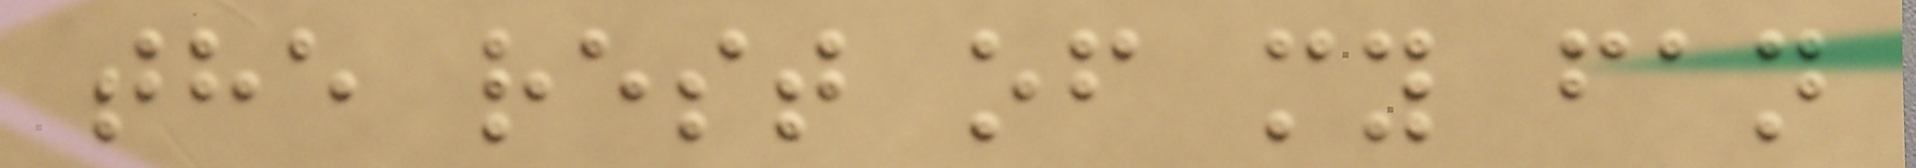the rest of my fan
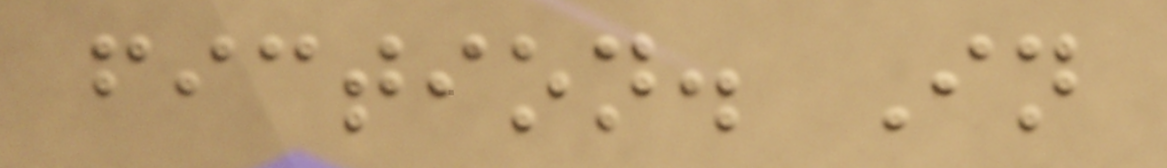fiction. In
